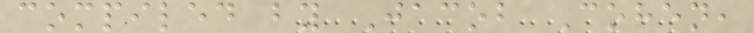compiled by Jacob Cohen,
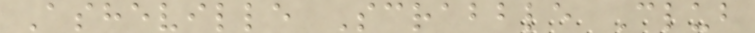Asheville Scrabble Club
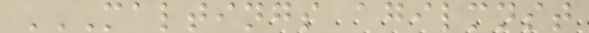MALTINGS AGILMNST
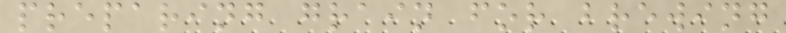preparing grain for brewing
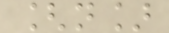[n]
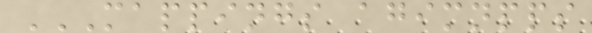MAPPINGS AGIMNPPS
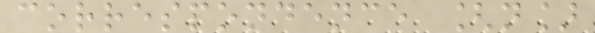correspondence [n]
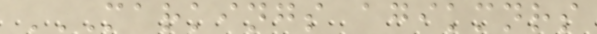MARKINGS AGIKMNRS
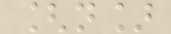[n]
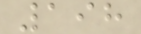198
